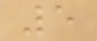5
